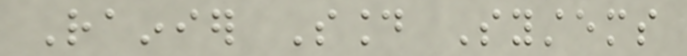Rainier Sound Systems
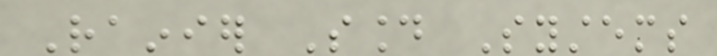Rainier Sound Systems
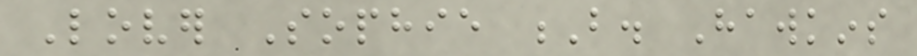Lover Sophie B. Hawkins
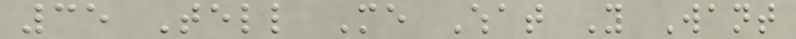35 Tell Me What You Want
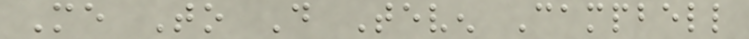Me To Do Teven Campbell
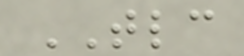TLC
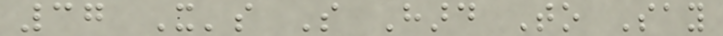37 It's So Hard To Say
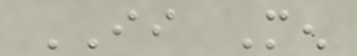II Men
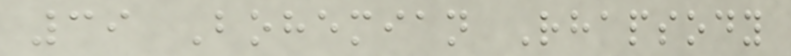39 Bohemian Rhapsody
